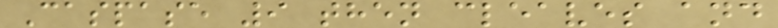Caspase 9 then cleaves and
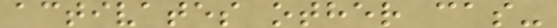activates other cas-
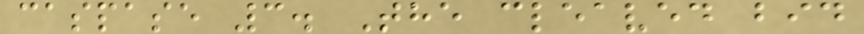caspase 3. The cleaved bid
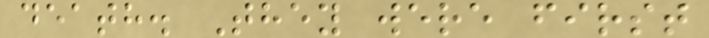death. They were first
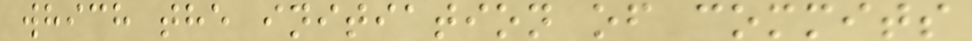which the initiation of commits
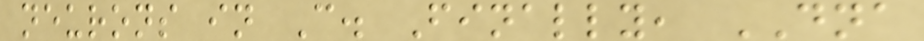neurons in C. Finally, DNA
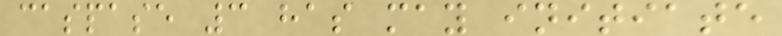caspase 3 has may initiate
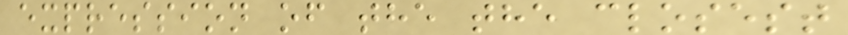expression of the the closest
